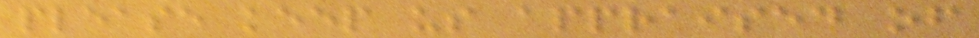please keep us appraised of
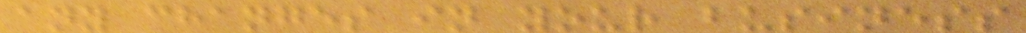any changes in your business
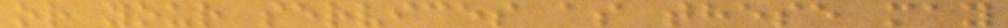or your services as these may
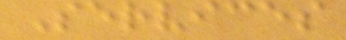Services
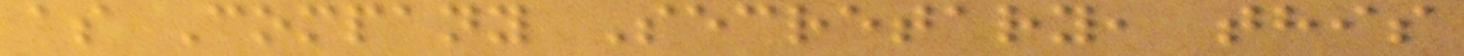as Company Secretary, this
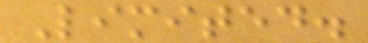Limited.
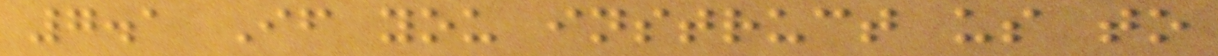7.1 If you instruct us to
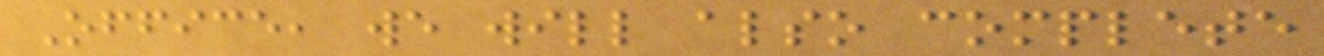Office, we will also complete
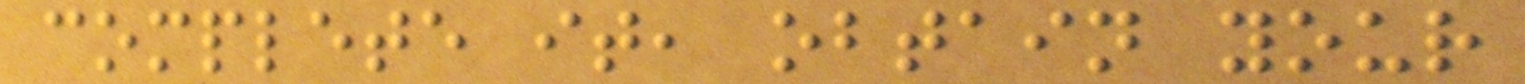complete it, obtain your
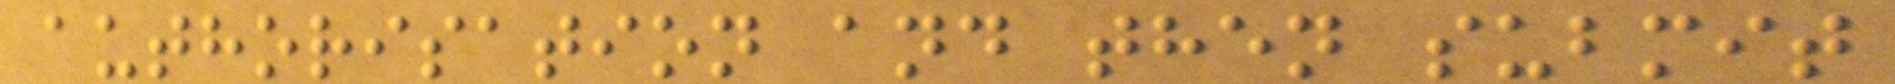authorisation and then submit
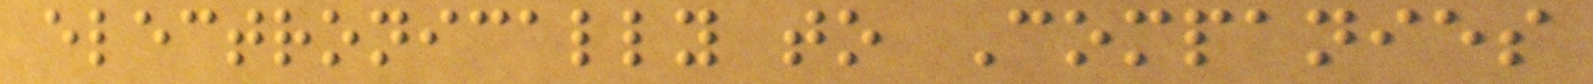electronically to Companies
